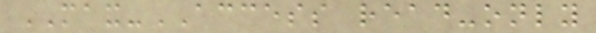MAX-ACCESS read-only
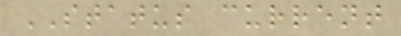STATUS current
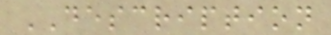DESCRIPTION
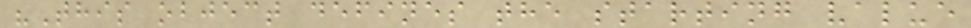"This object defines the starting value
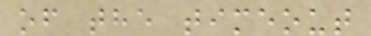of the timeout
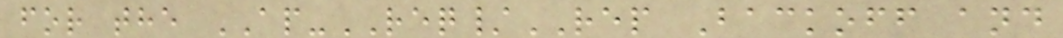for the AP-REQ/REP Backoff and
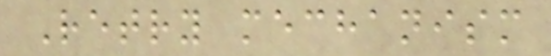Retry mechanism
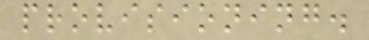provisioning.
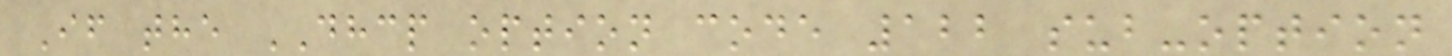If the DHCP option code 122 sub-option
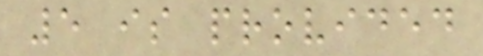5 is provided
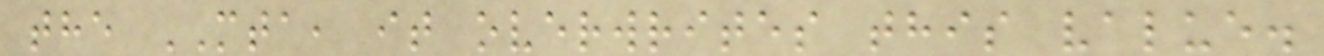the MTA, it overwrites this value.
